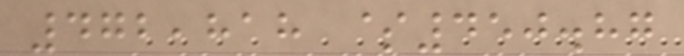472,818 $450.87
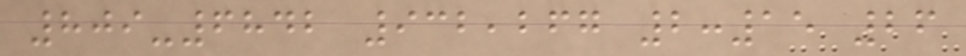809-6842 932,267 2:15 26
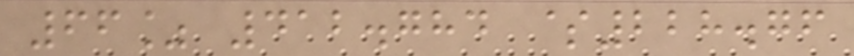66% 412.784 $228.76
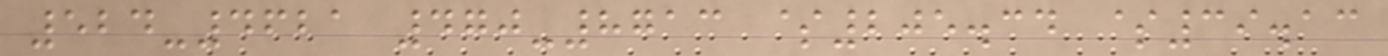524-4621 470-8713 $205.34 $39.13
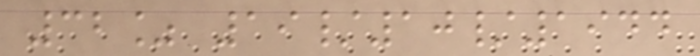32% 19/10/1944
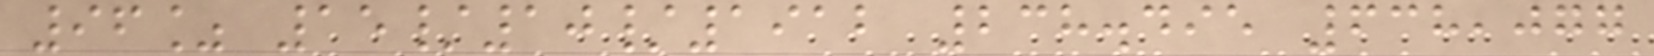96% 15/10/1912 238.495 638,077
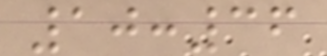10:36
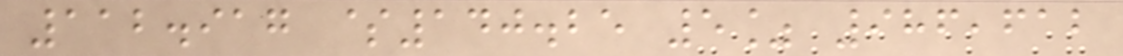112.917 $140.25 5% 986,612
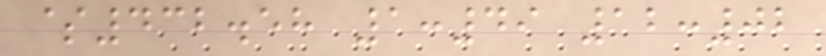$432.58 1:49 12:02
